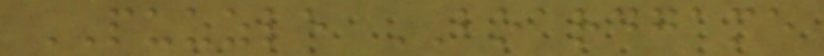PUZZLE BOARDGAME
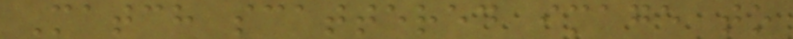Match scattered image to
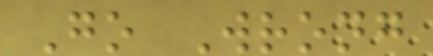Go Wrong
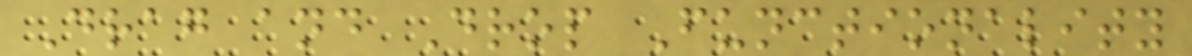Drag and Drop Functionality
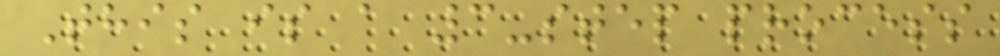This is a 3-step process
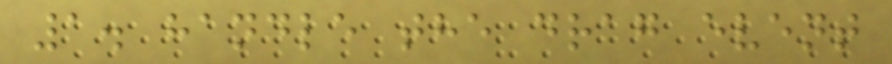1. handle the drag event
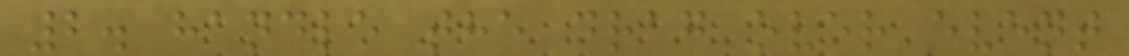2. handle the drag over event
